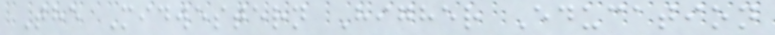The Midwestern Higher Education
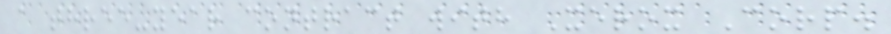a three-year contract with Xerox Corp.
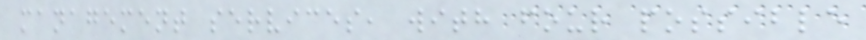management services, with four possible
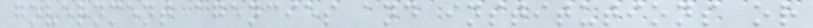government agencies and institutions or
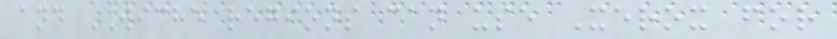and WICHE regions can use Xerox for
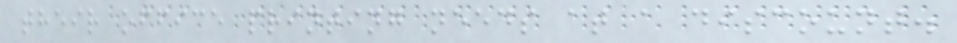their office printing needs at a discount.
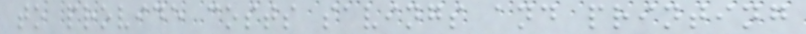to provide costs savings and printing
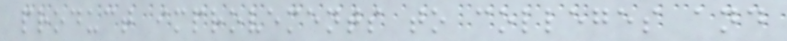product improvements to colleges and
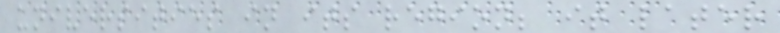universities in its region; it later
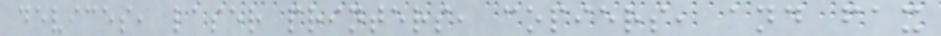devices, laser printers, copiers, and fax
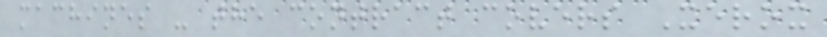machines - the contract covers Xerox
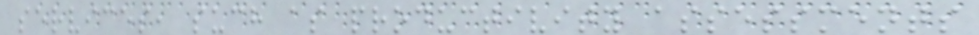services, such as productivity assessments
